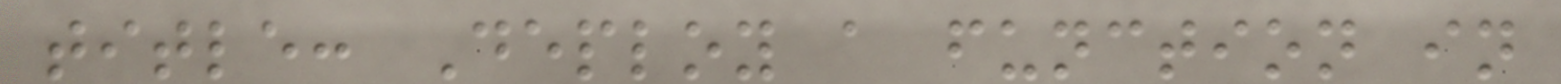title: Deploy a function in
